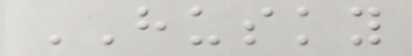HUSKY
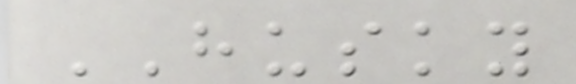HUSKY
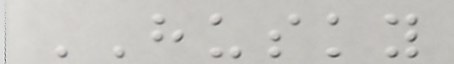HUSKY
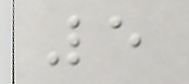5
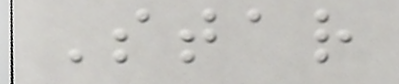Star
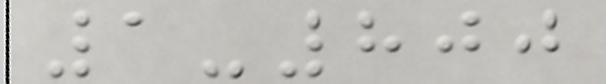1-800
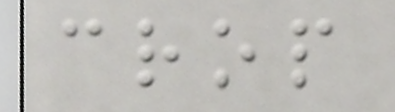crop
